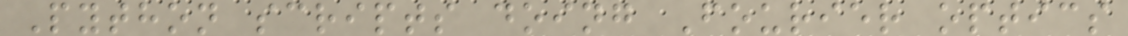Python scripts doing Fourier optics
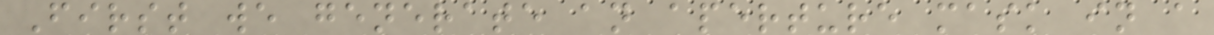First we generate an aperture mask in a
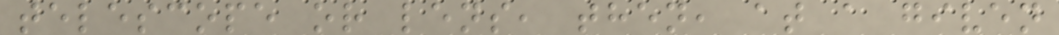telescope or lens, then, at a given
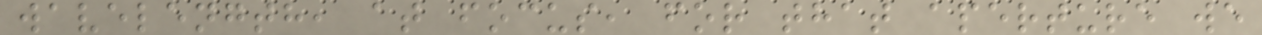wavelength, at focus, for that aperture we
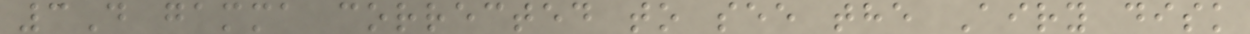3D gamma corrected to see the Airy disk
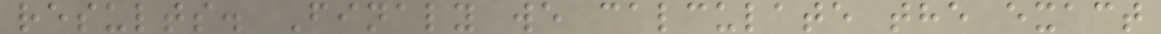results. Finaly we calculate the exact
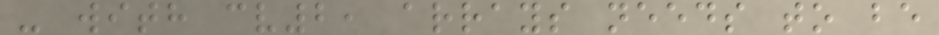- with cv2, arrays needs to be
